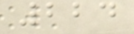224
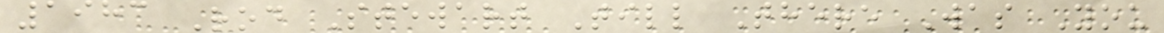1983 Rod Stewart Till There Was You
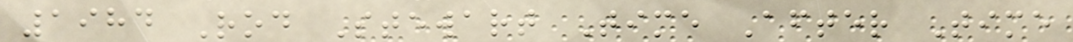1984 Rod Stewart Time After Time
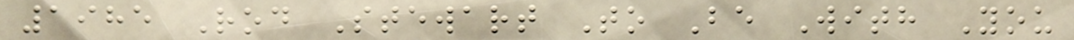1985 Rod Stewart To Be With You
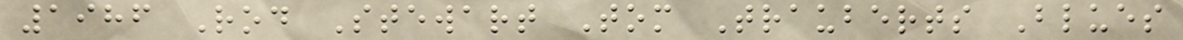1986 Rod Stewart Tom Trauberts Blues
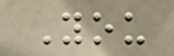You
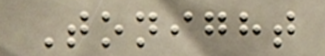Tonight
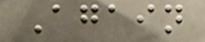Again
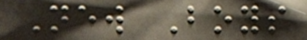New Boys
